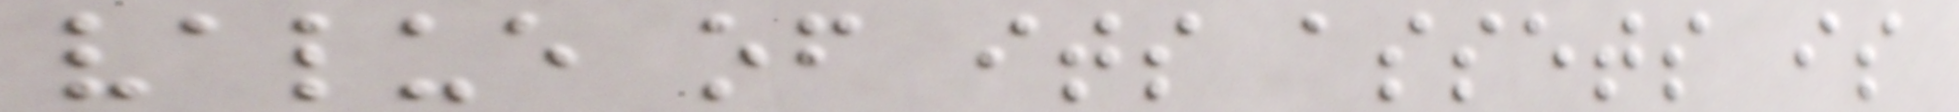value of its assets is
